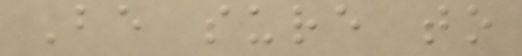Be sure to
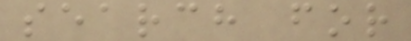search for
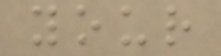your
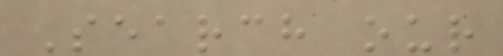Search our
